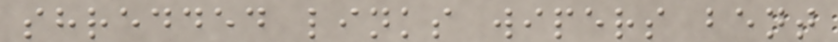shredded links wipers bent
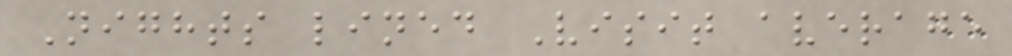Nights lined Visit average
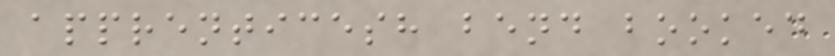apprenticesh bend booked
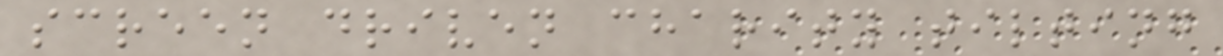screen driven charity tilting
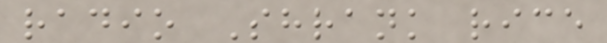radio Shrank rice
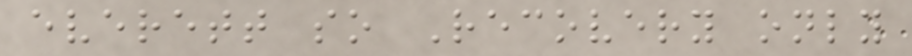everett so Recovery only
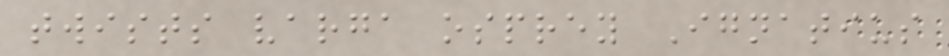twists varga osprey Ignatius
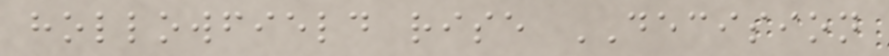hollowfield rise DECISION
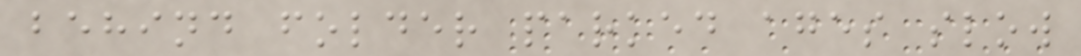behind folder parked ages slow
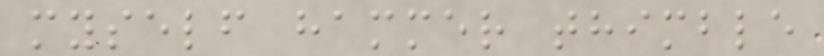myself hammer thimble
